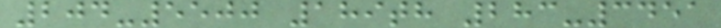204-5500 189th 283-3451
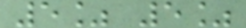5% 5%
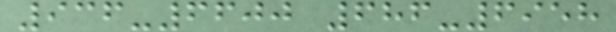936-6600 686-6958
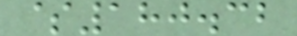$180.32
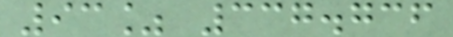93% 337.736
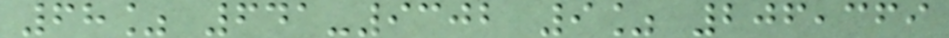68% 641-9302 9% 206,369
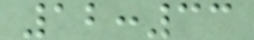12:33
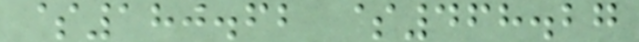$180.62 $468.27
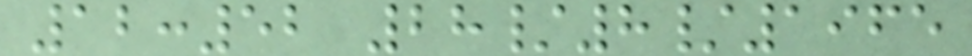12:52 28/8/1965
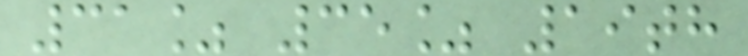31% 35% 19th
